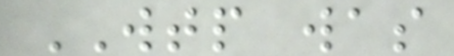WTP was
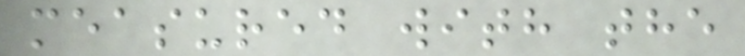measured with the
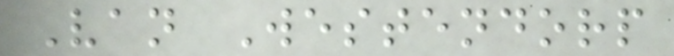Van Westendorp
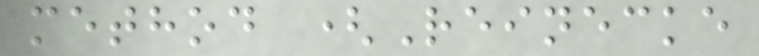method (Reinecke
